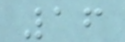16
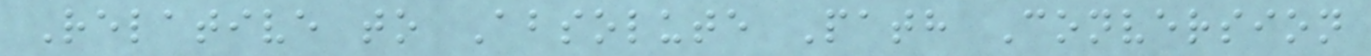Relative to Absolute Path Conversion
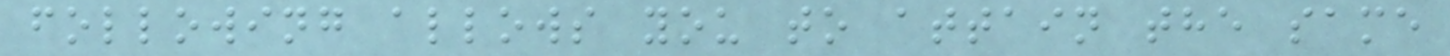following allows you to attain the same
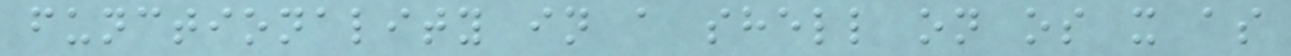functionality in a shell on os x as
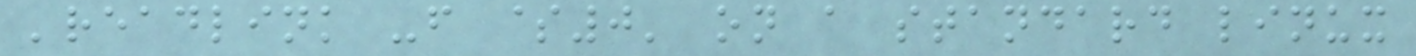'readlink -f $0' on a standard linux
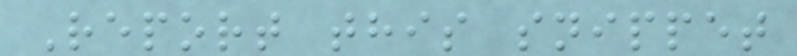Report this snippet
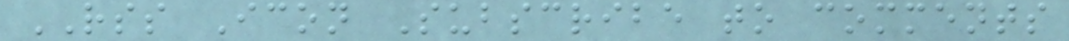RSS Icon Subscribe to comments
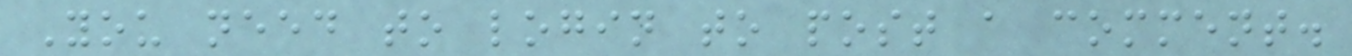You need to login to post a comment.
